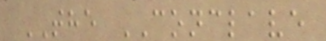THE CONCLAVE
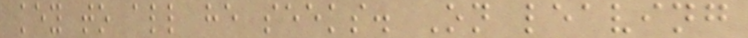key to all he seeks. On leaving
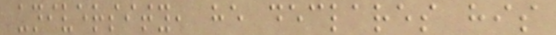university, he declares his
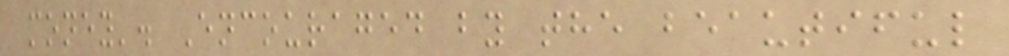money'. Encouraged by the beautiful
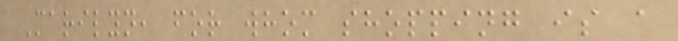Marilyn, for whom shopping is a
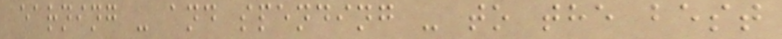earning - and spending - to the best
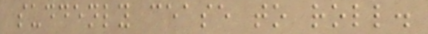suddenly cease to roll.
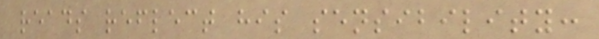reads reflect his sensibility:
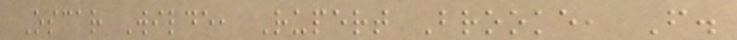Oscar Wilde, Rupert Brooke, F.
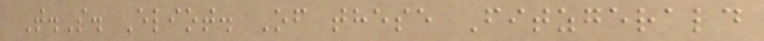T.S. Eliot. Of these Fitzgerald
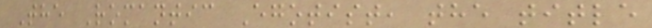The Romantic Egotist, the title
